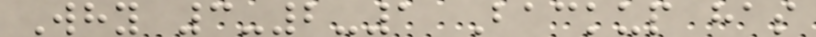Why 3-2-1 Backup has
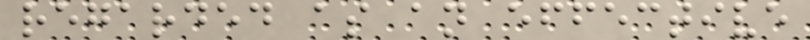regarded as an effective
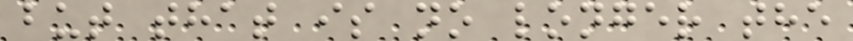but that is no longer the
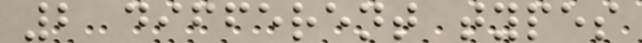2 different types
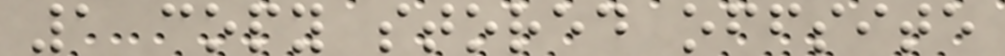1 copy stored offsite
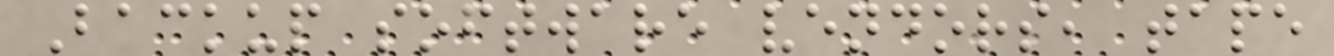Backup software vendors, tape
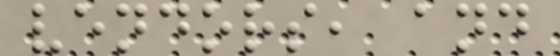vendors, and
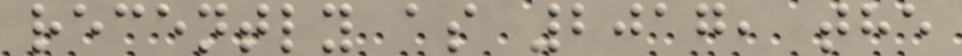recently as 2017, the
